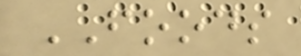FOODS
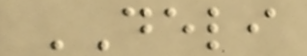DELI
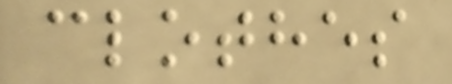clothes
